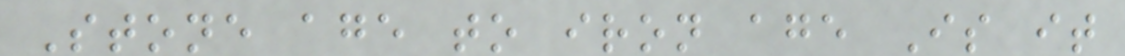Stone age to iron age Is it
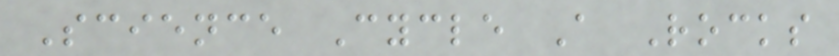Science Cycle A Rocks
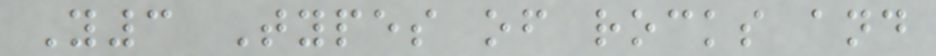Y3 Types of rocks and
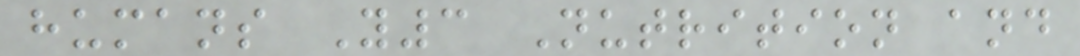humans Y3 Nutrition and
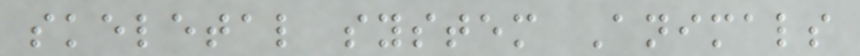skeletal system Animals
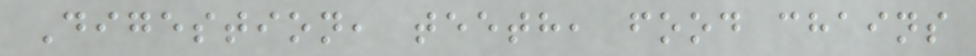Digestion, teeth, food chains
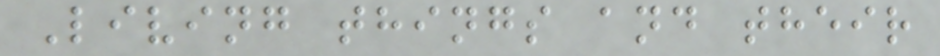Living things and their
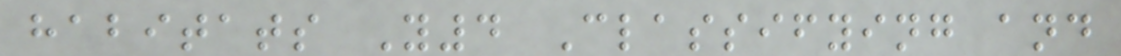habitats Y4 Classifying and
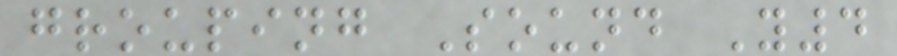grouping Sound Y4
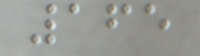165
